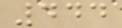444
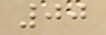00
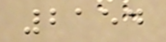2154
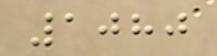1080
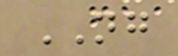NG
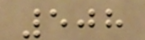508
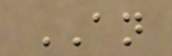AN
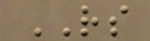RS
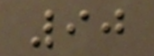90
